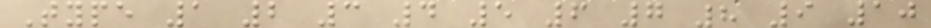Type 1 2 3 4 5 6 7 8 9 10
